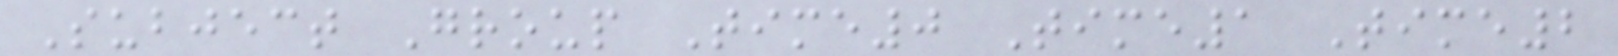Subject Group Time0 Time1 Time2
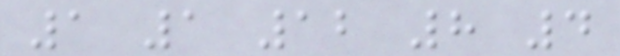1 1 12 8 4
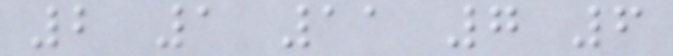2 1 11 7 6
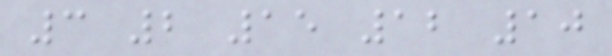3 2 15 12 10
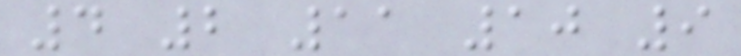4 2 11 10 9
